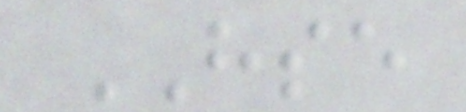HSE
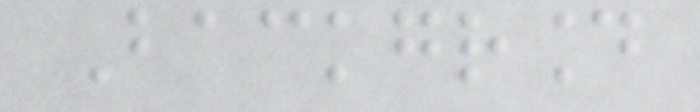Background
